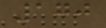170
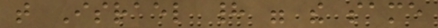that Israel had were the same
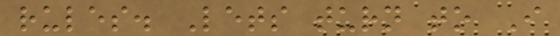rules. Lets turn to I
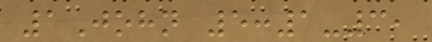1John 5:1-3,
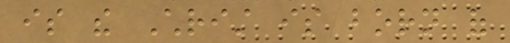is the Christ is born of
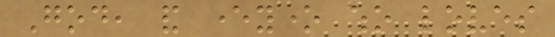God, and everyone who loves
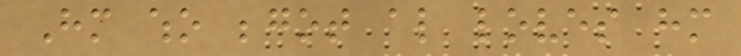Him who begot also loves him
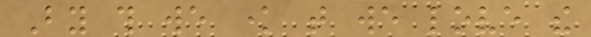By this we know that we love the
